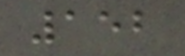152
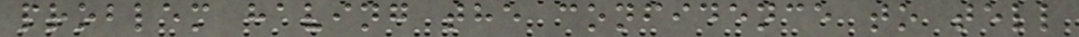problem having the confidence to tell
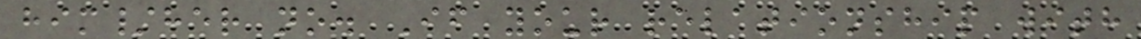him/her no. If your relationship with
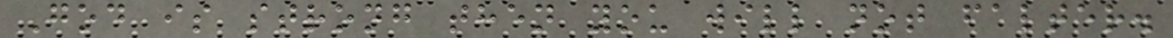God is strong then you will not falter.
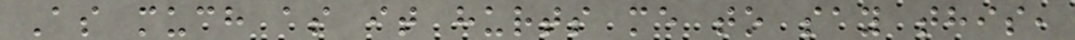As much as it hurts me to say this,
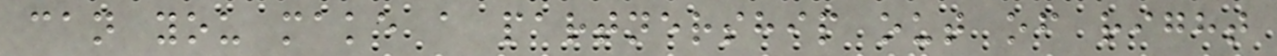can you make a partnership out of right
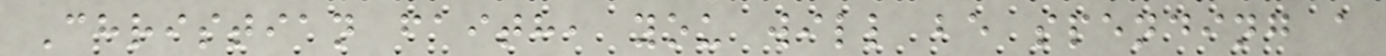Christian faith, you will be spending a
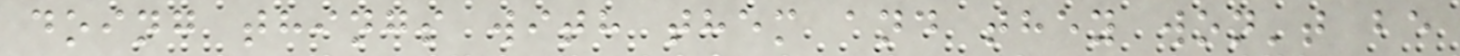doing things with them and they won't be
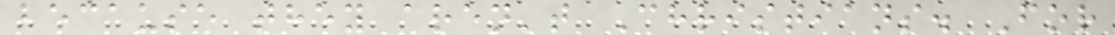because they aren't Christians. For
